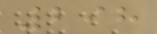298
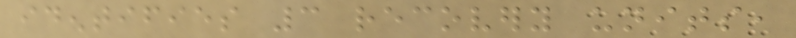identifies 3 recovery units,
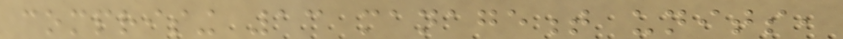comprising 13 management units,
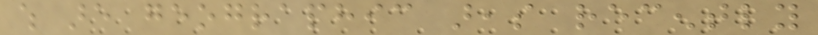which are geographic areas recently
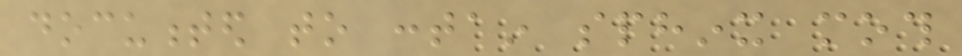documented to contain sphinx moth
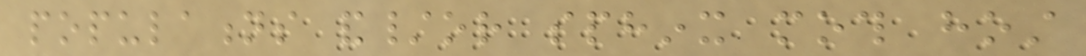populations and/or sphinx moth host
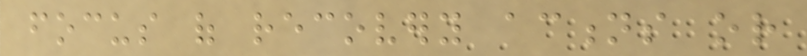focus of recovery actions or
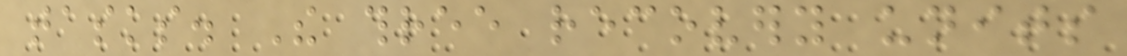tasks. The three recovery units
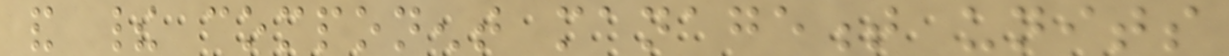and their component management units
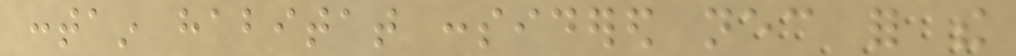contain habitat considered necessary for the
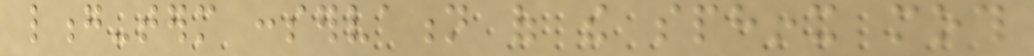long-term conservation of the sphinx moth
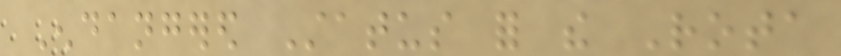Endangered Status for the Rota
